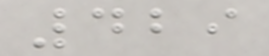429
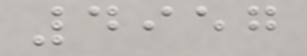4957
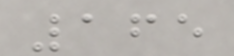165
